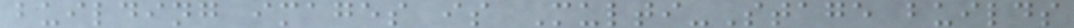building images is Multi-Stage builds
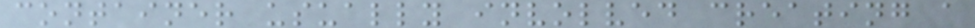container usually involved creating a
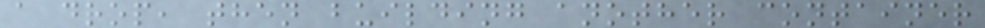a drop, then building another container
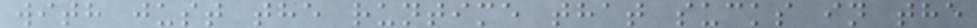with just the runtime that sucks in the
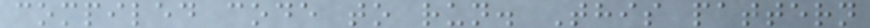compiled code to run. This pattern
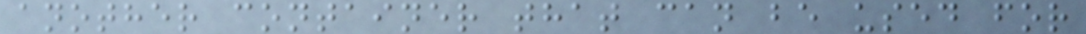another container that can be used for
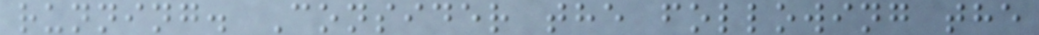running. Consider the following the
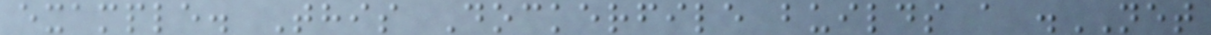example. This Dockerfile builds a .NET
